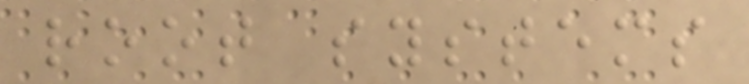root systems
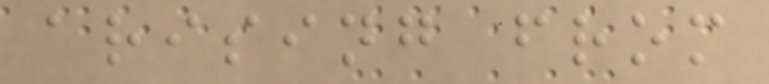arising from
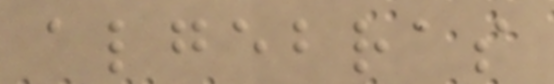algebras
